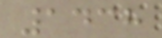1438
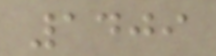1409
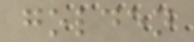golden
